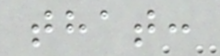that:
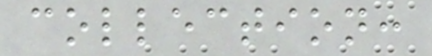collection:
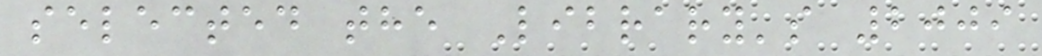selected the Library's 2009
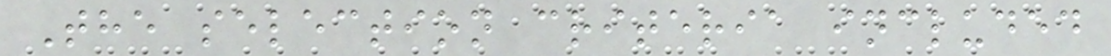The selection criteria included
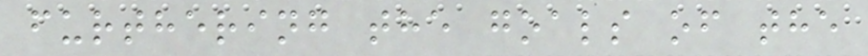furthering the goals of the
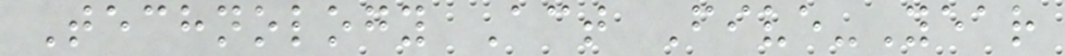Technology Act Five-Year
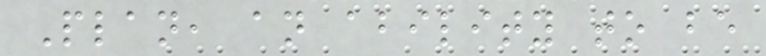Plan, an ability to be
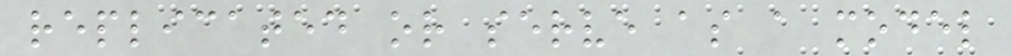replicated or serve as a model
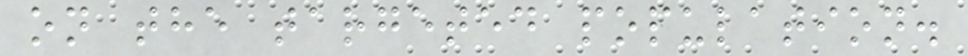on the targeted population.
